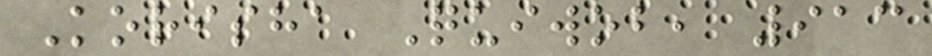Korisha Quiwob, 913
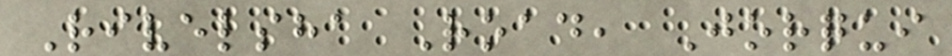Rivelsha Road, Jorqui
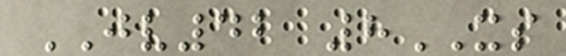JV42 8XS
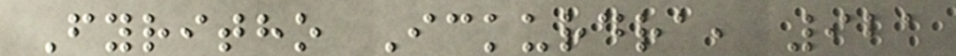Fyritho Ickurdra, 921
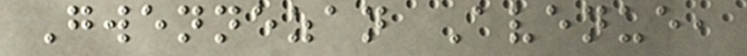Gwennezan Avenue,
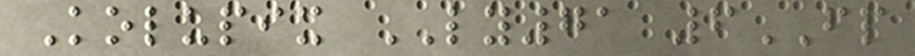Kolupix LY71 6FP
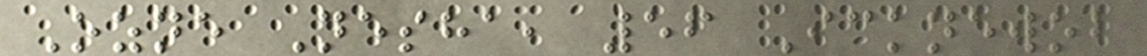Ozne Nesha, 56 Icknewob
